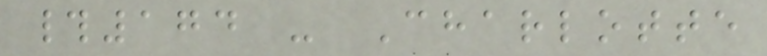#174 - Charlotte
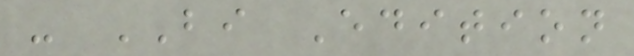- BI Edition
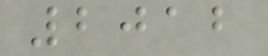2012
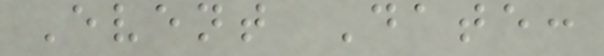Event Date:
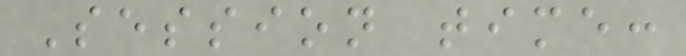Session time:
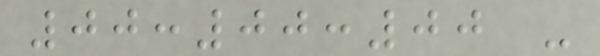00:00:00 -
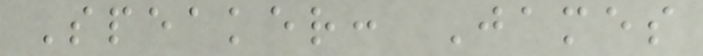Speaker: James
